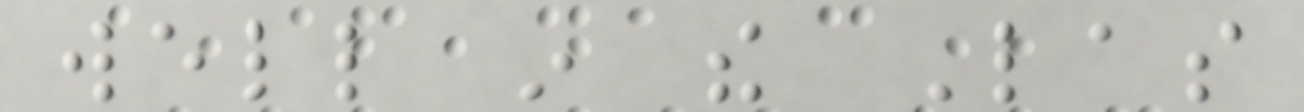well in the Las
